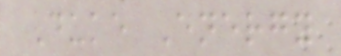Duke Energy
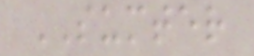SUMTER
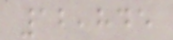12,845
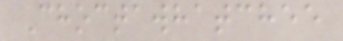Choctawhatchee
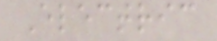Electric
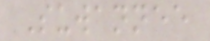Suwannee
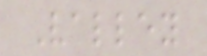Valley
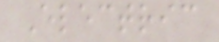Electric
